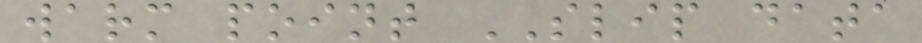warm point SLIP data
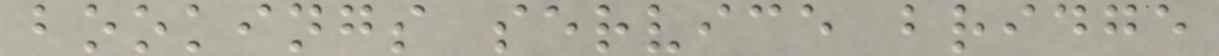bookings service bridge
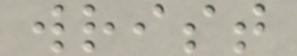wrist
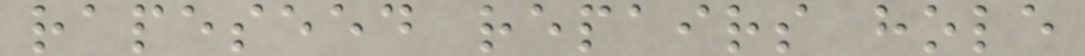rapeseed repairs hole
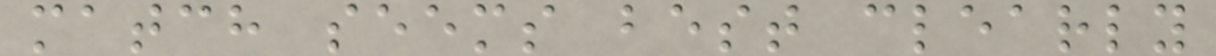match seems best clearly
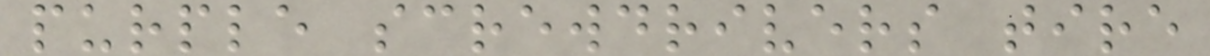purple screwdrivers tire
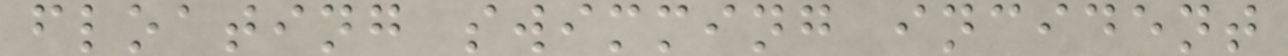floating swimming incident
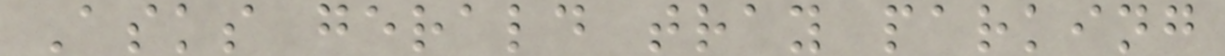Asks gerald tray parking
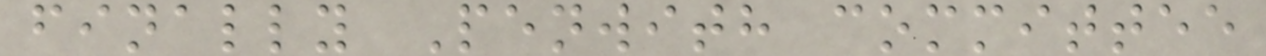finally Penwith committee
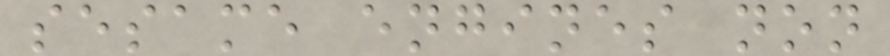sesame engines non
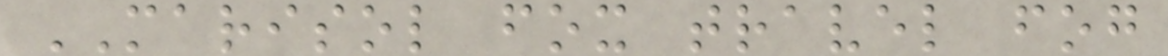MARISOL fox travel fog
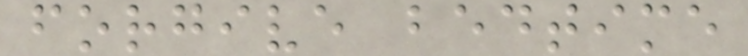forgive bedtime
